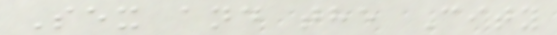Sex and the City
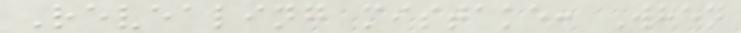Revealing mistake: When
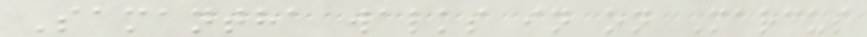Samantha walks in on Marcus
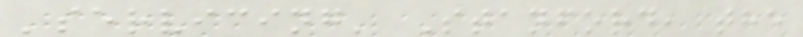'servicing' Stanford, the
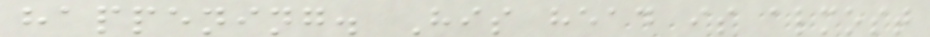happening. His head is almost
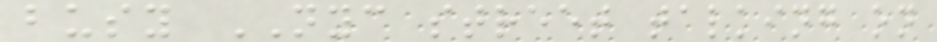busy NYC street talking on
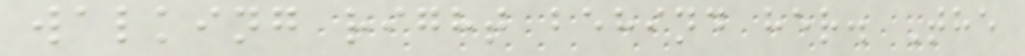walking right behind her. The
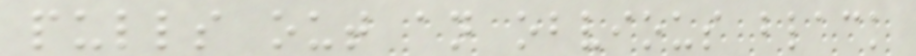pulls out an obvious black
